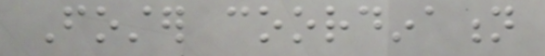Foster coordination
